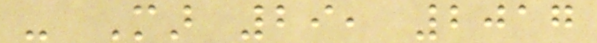- Mar 29, 2017
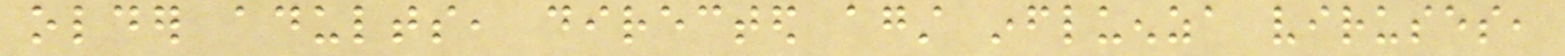older adults, directed against influenza viruses,
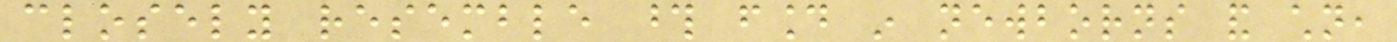closely resemble those found in newborns and children,
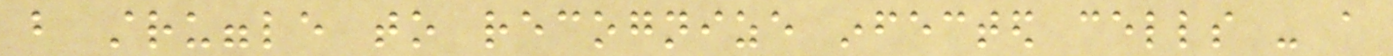but struggle to recognize infected cells - a
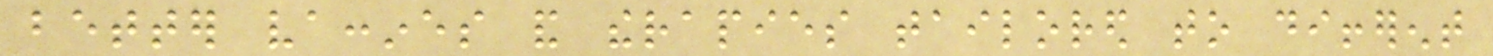better vaccines and therapies tailored to different
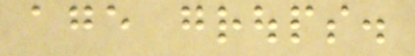age groups.
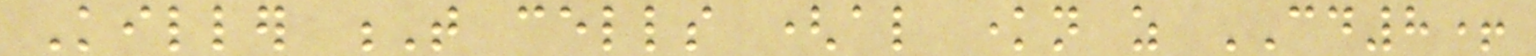Killer T cells (also known as CD8+
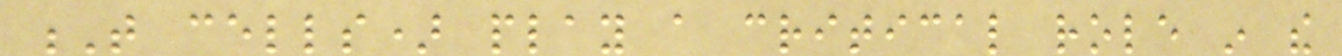T cells) play a critical role in the
